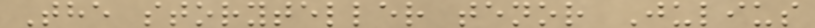The storyteller tenor Julius
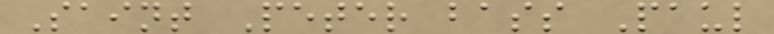Saint Peter bass Paul
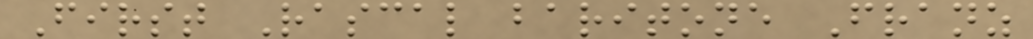First Rascal baritone Franz
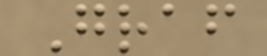Graf
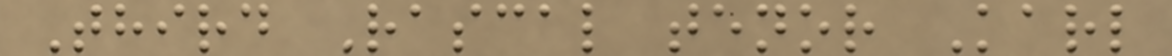Third Rascal tenor Karl
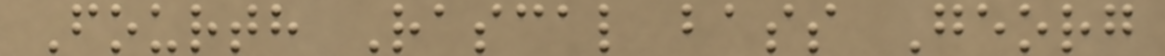Fourth Rascal bass Georg
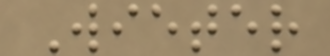Wieter
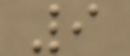9
